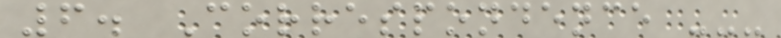6. Correspondence ---
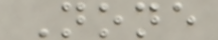None
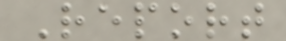Report
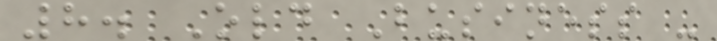8. Old Business -
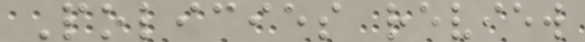Policies review
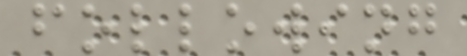following
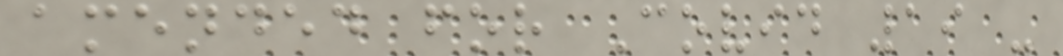amended for Covid 19 -
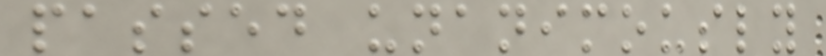passed unanimously
